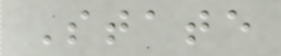State
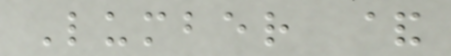Lumber &
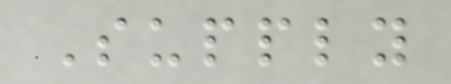Supply
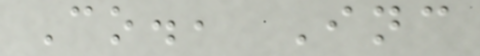Co., Inc
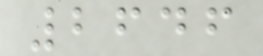2646
